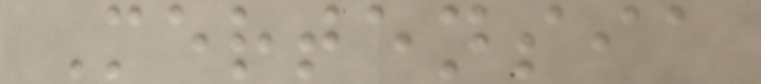Mertensia
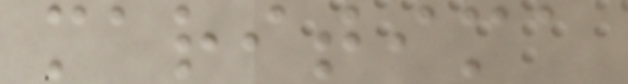maritima
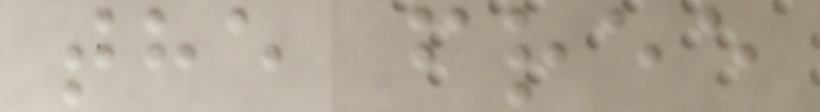the free
